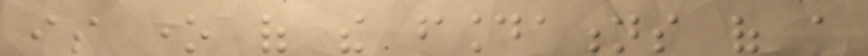is one of the foundations of a
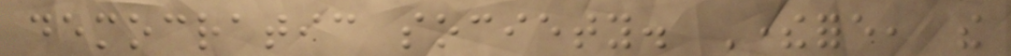democratic society. Therefore, the
